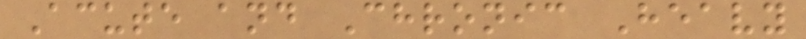Acute and Chronic Heavy
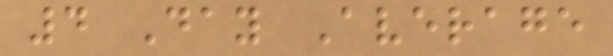4 Day Average
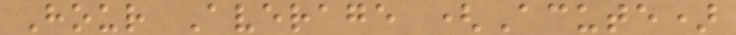Hour Average (Acute)
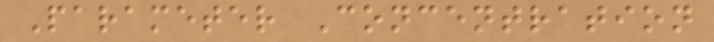Parameter Concentration
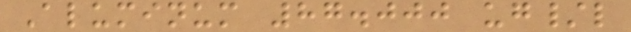Aluminum 87.000 ug/l
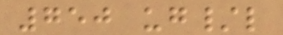750 ug/l
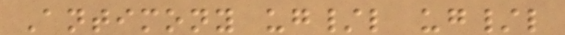Antimony ug/l ug/l
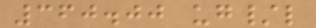360.00 ug/l
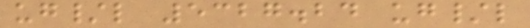ug/l 5327.24 ug/l
